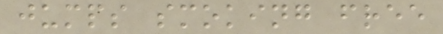jumps smoking free
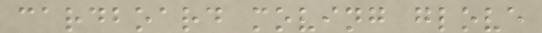cardboard moving glove
